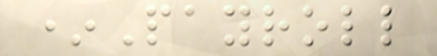*Payroll
